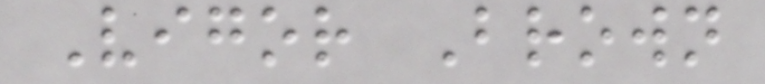Vigor Brown
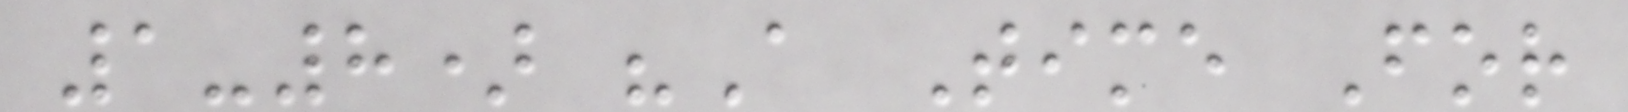1-8) "A Time For
